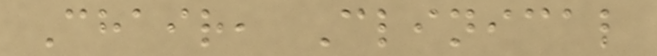Chair, Clinical
